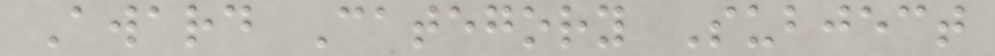Award Category Subject
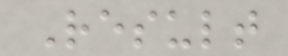Result
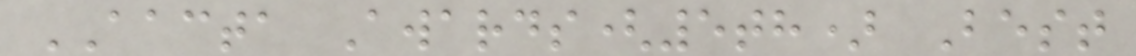AACTA Awards(5th) Best
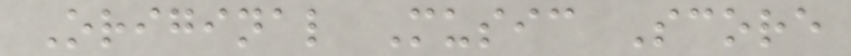Original Music Score
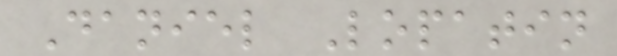Daniel Lopatin
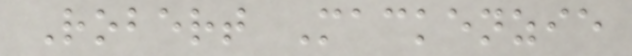Robert Mackenzie
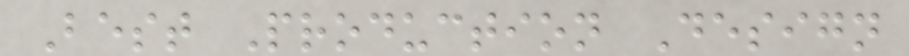Best Production Design
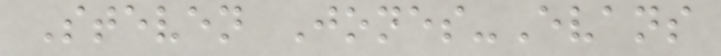Steven Jones-Evans
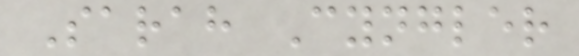Sarah Cyngler
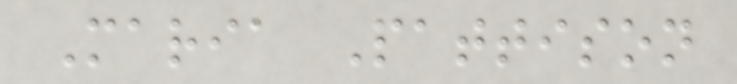Maria Pattison
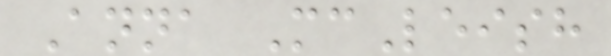Anna McLeish
